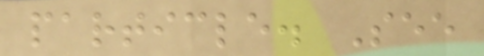particle. See
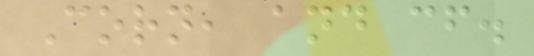Corn, and cf.
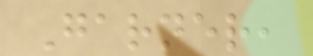Garner,
